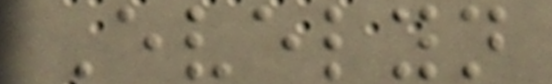Evelyn
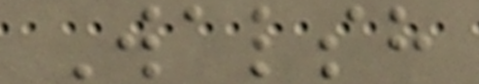Walsh
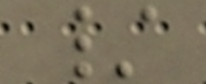/
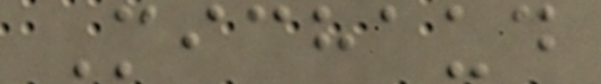Michaud
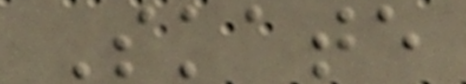Skate
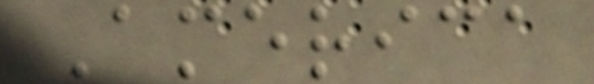America
